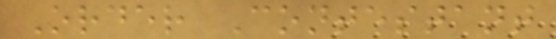Order Contestant
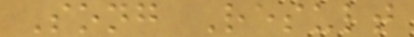Song Result
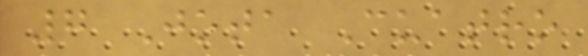7 Jota Cuatro
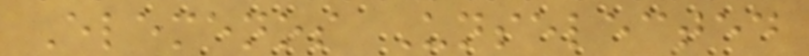Elemenos Unselected
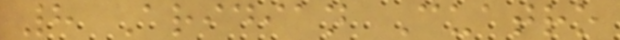8 Aridian Cuatro
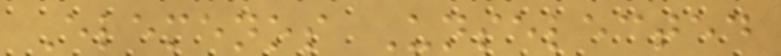Elemenos Unselected
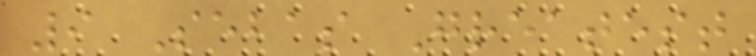9 Sebas Greatest
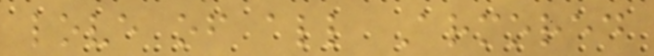love of all Armored
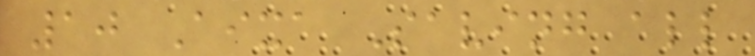10 Aixa Saving all
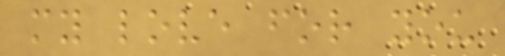my love for you
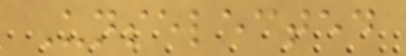Unselected
